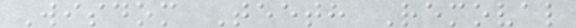Wisdom Teeth Removal
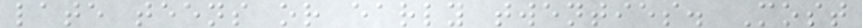late teens or early twenties. Most
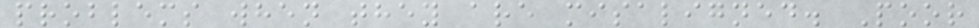problems when they are misaligned. Poor
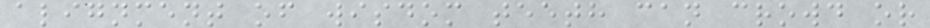alignment of wisdom teeth can crowd or
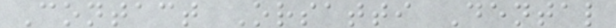Contact Orsatti Dental
